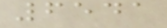6541
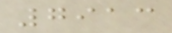7913
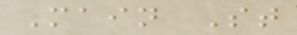Main St
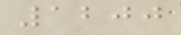1200
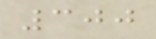300
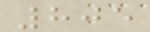805
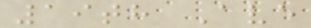19th Ave
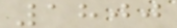1800
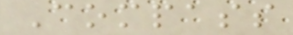Compass
